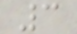3
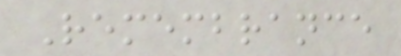Remembrance
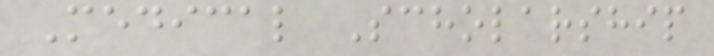Medical Scholarship
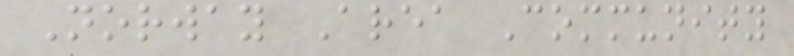Norway Area Community
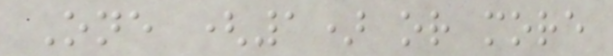One (1) or more
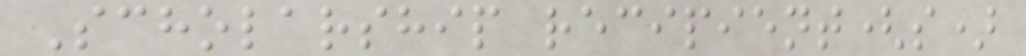Scholarship recipient(s)
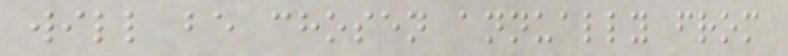will be chosen annually from
